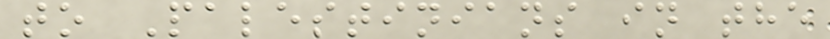to Palestinians in the
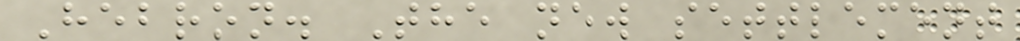Hebron. The new settlement
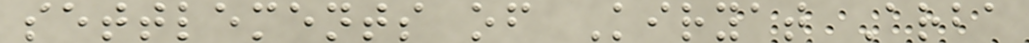settlements of Kiryat Arba
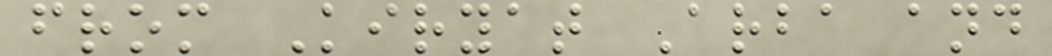from Kiryat Arba and
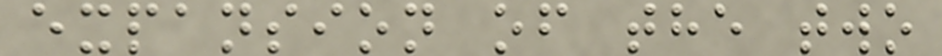expansion of the two
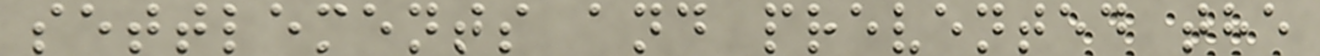settlements and prevented the
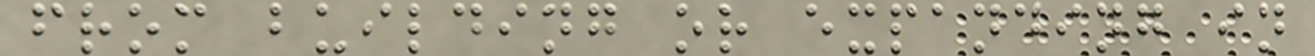from building or expanding in
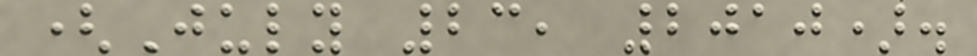(July 23, 2010).
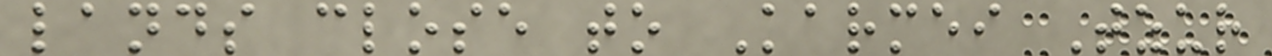lands close to Karmei Tzur
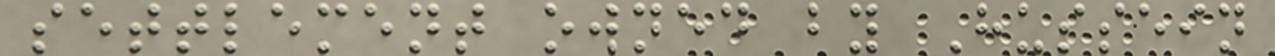settlement owned by Hussein
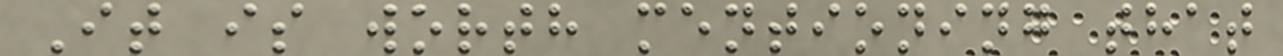It is worth mentioning that
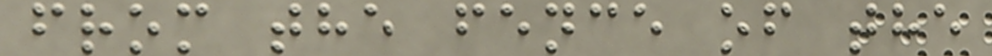from the fence of the
